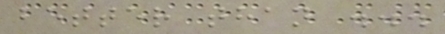better than ...
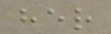her
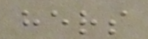hers
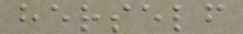herself
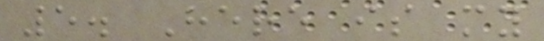5. Here is my
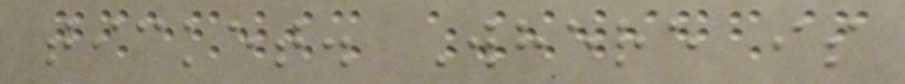ticket. Where is
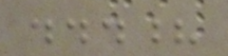...?
